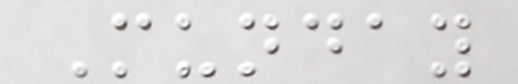Munday
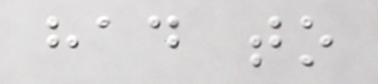had to
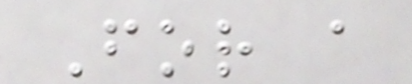For a
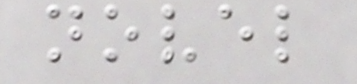novel
